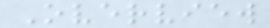Overview
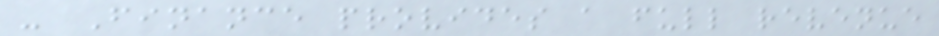- Finance provides a full revenue
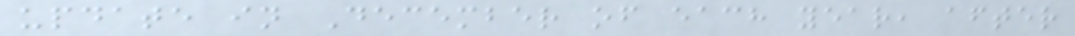update in December of each year, after
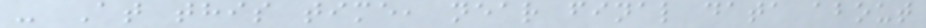- At this time, near final data about
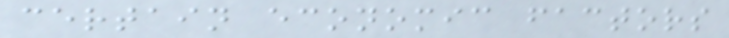certain economic factors
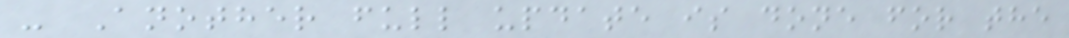- Another full update is done for the
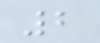2
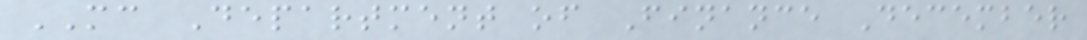MC Department of Finance December
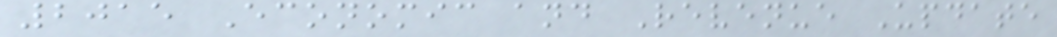2015 Economic and Revenue Update
